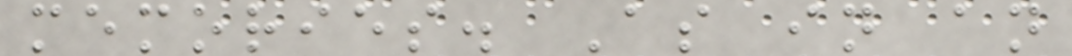memories. As in an
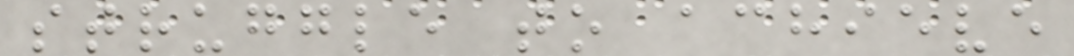struggle to achieve
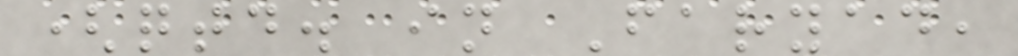(qtd. in Faryad,
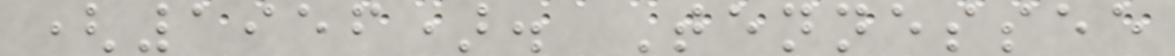(1956). Tennessee
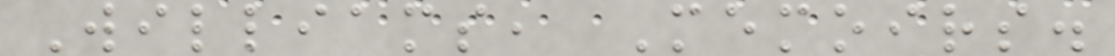Williams, Memoirs.
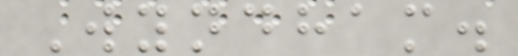Wyndham.
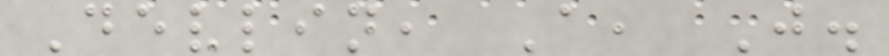Devlin, A, J.
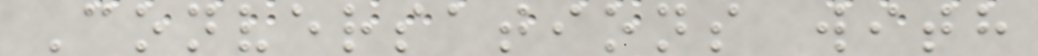Conversations with
